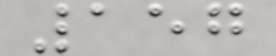157
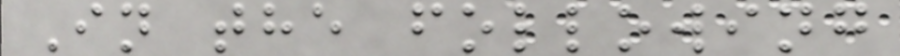In the following
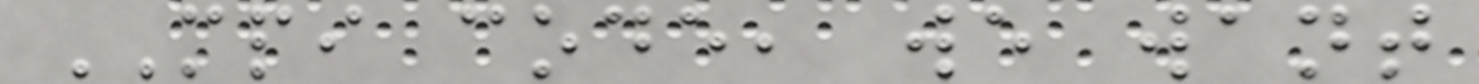MPI code, we want
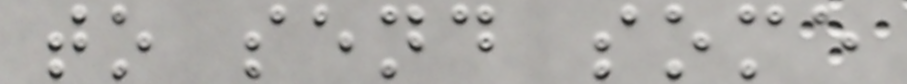to send some
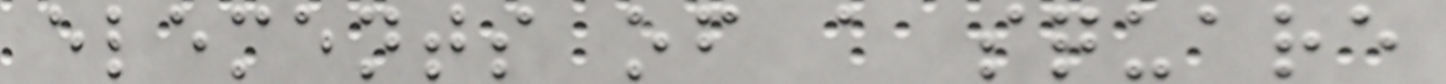elements of a square
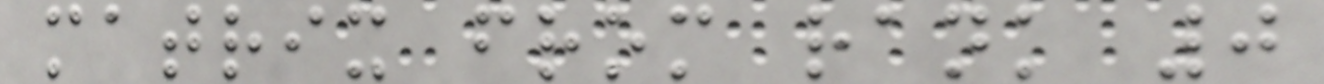matrix from rank 0
